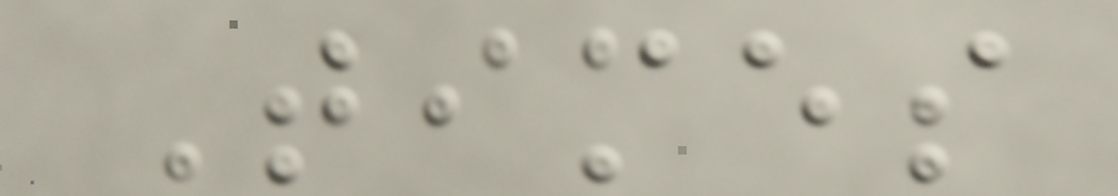Times
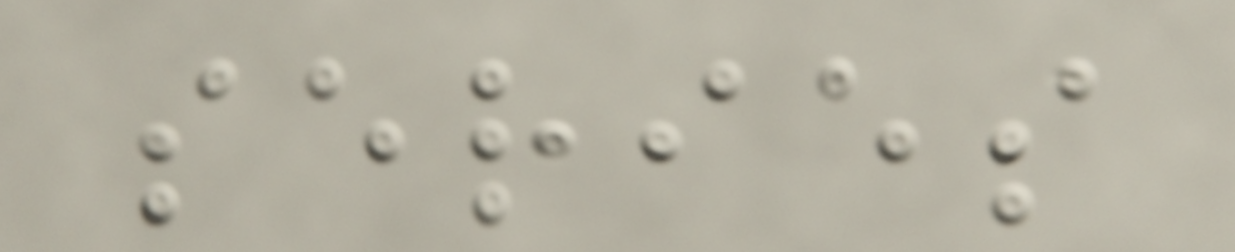series
